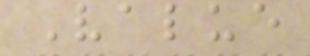Value
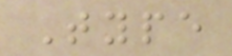Type
